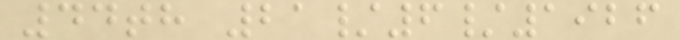44th 21/6/1926
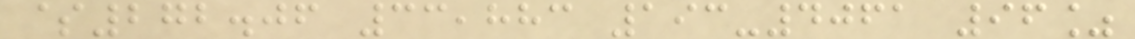$272.06 33,883 193-4061 96%
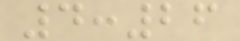4:26
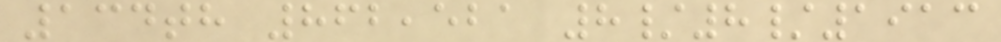134th 862,521 8/8/1913
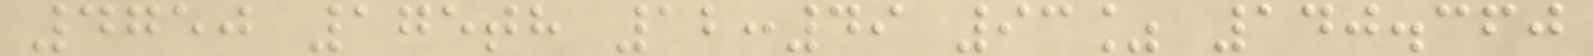4750 175th 12:49 93% 140.360
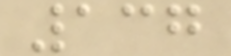137
